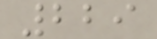229
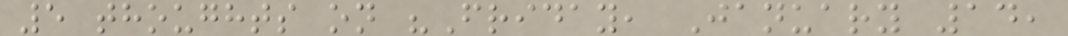5 thoughts on "Friday, January 14,
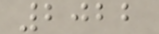2022
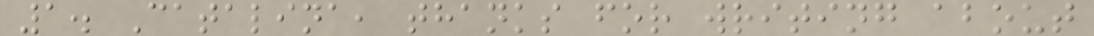1. Catalina, thanks for writing about
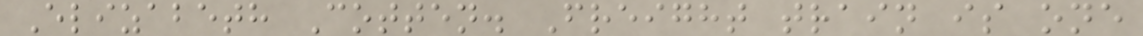Elizabeth Cotten. Freight train is one
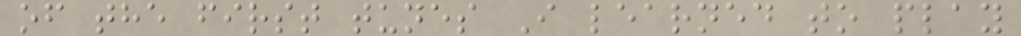of the first tunes I learned to play
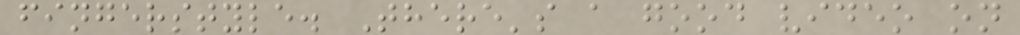fingerstyle. There's a good video on
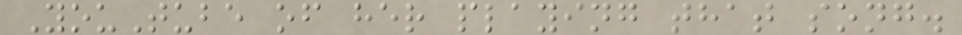YouTube of her playing that song.
